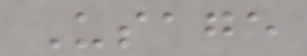Usage
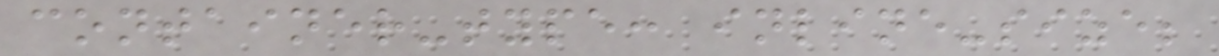container-type: inline-size;
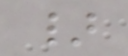}
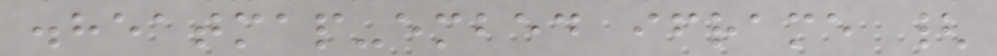.heatmap-embed iframe {
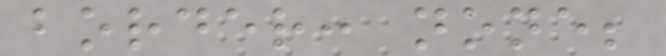border: none;
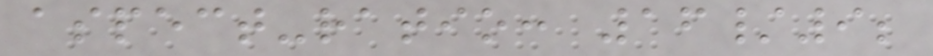aspect-ratio: 16/9;
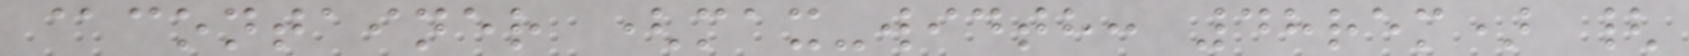@container (max-width: 48rem) {
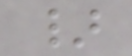}
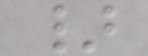}
